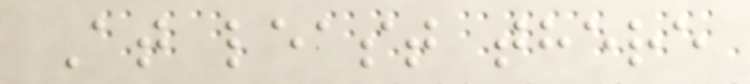At least there
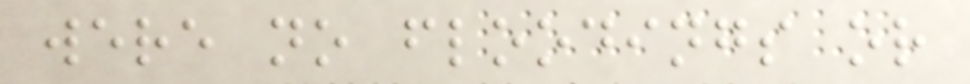were no floodings or
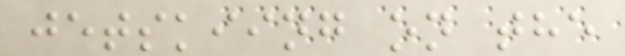jetskiing on the
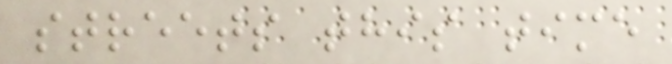streets this time
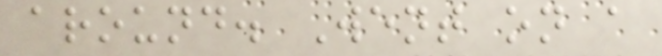around. Went on a
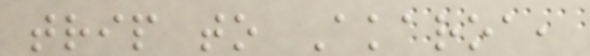trip to Akaroa,
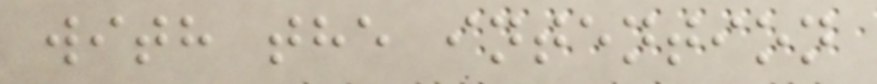with the intention
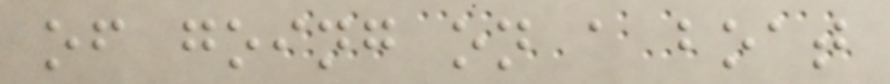of going on a boat
